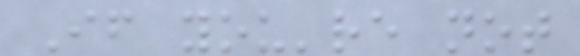If you're not
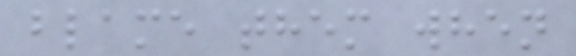blame them when
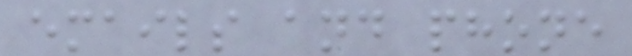emails and phone
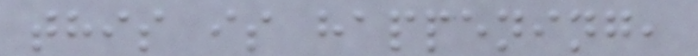this is happening,
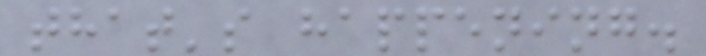that's happening.
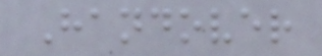Handover
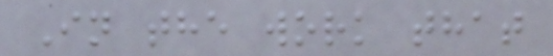In the work that
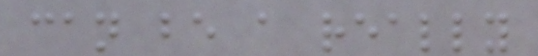can be a really
